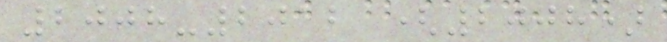2008-2012 (2008)
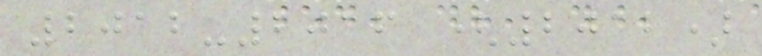2012-2016 (2012)
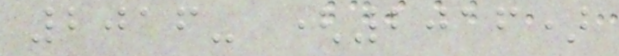2016- (2016)
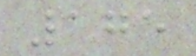175
